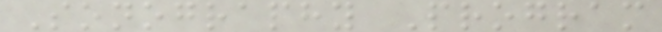Sonography Program
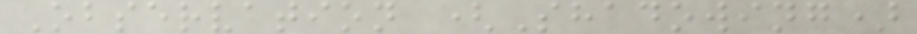Observation (Shadowing)
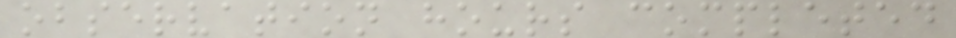observation hours completed
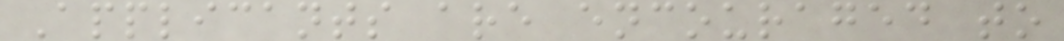Applicants are encouraged to
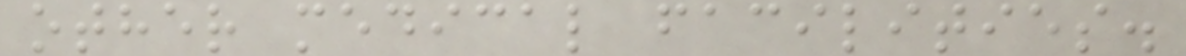other medical facilities.
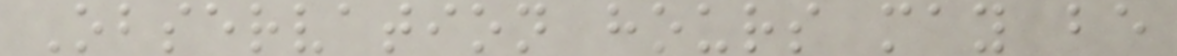Observation hours may be
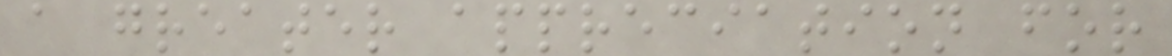a greater appreciation for
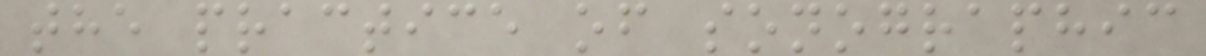the practice of sonographic
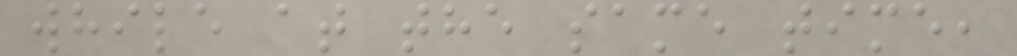while at the same time,
